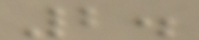2.
